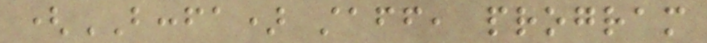(BCCFA) staff, program
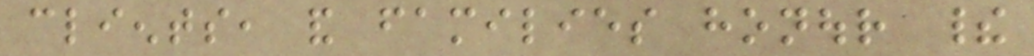clients, and families honour their
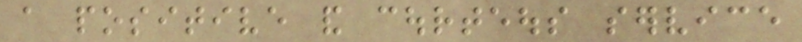a positive and courteous service
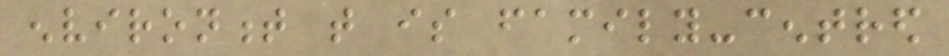environment that is family-centred
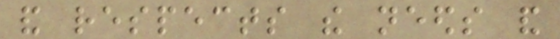and respects the needs and
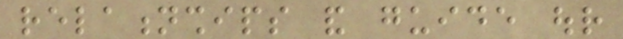relationships and guide our
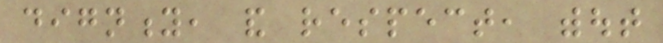dignity, and respect, without
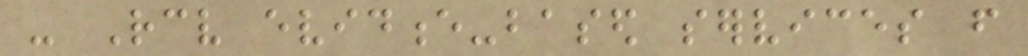- Receive evidence-based services from
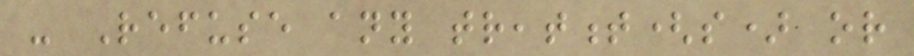- Refuse any treatment(s) or
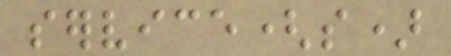service(s)
